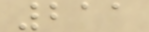211
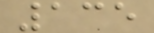135
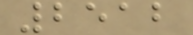2512
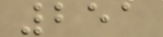251
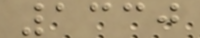1330
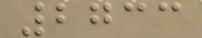2733
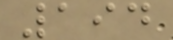194
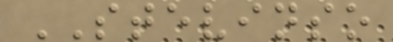STEVINSO
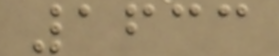1633
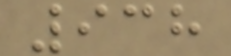938
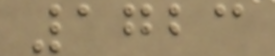1723
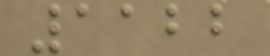1122
